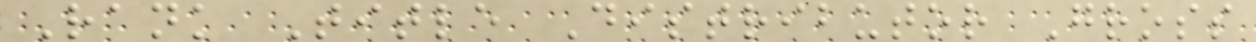Rank Title Distributor Gross
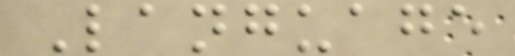Language
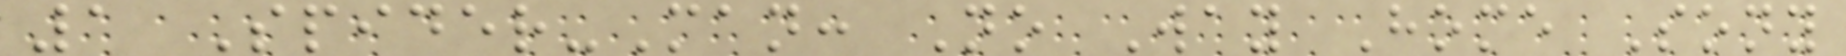1 Spider-Man: No Way Home Sony
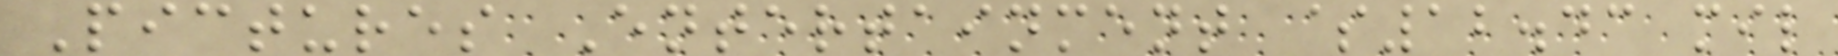Pictures Entertainment $12.43 mil
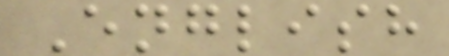English
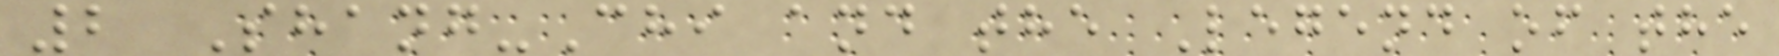2 Shang-Chi and the Legend of the
